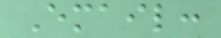Email:
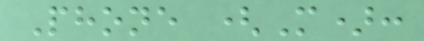Phone (M):
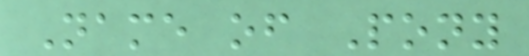Name of Pony
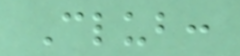Club:
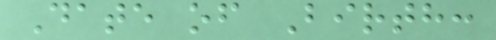Date of Birth:
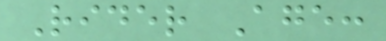Rider Age:
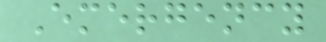Emergency
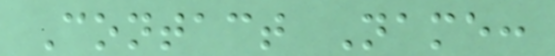Contact Name:
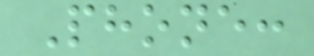Phone:
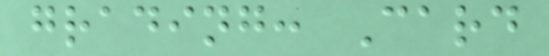grading: Card
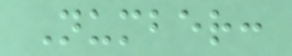Number:
